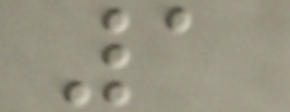1
